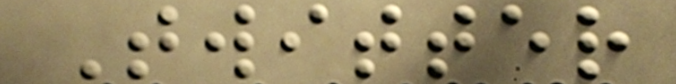Twitter
